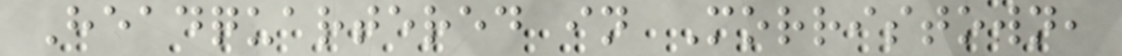Headquartered in Morristown,
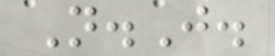N.J.
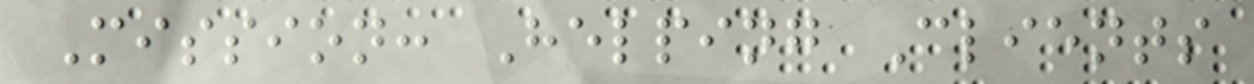Mission: Helping Clients
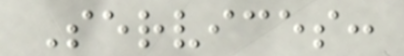Services:
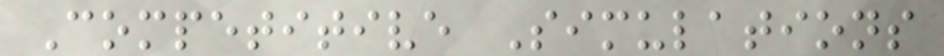Competitive Simulations
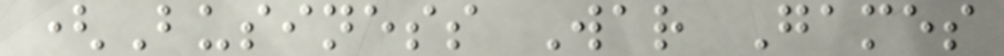(Business War Games
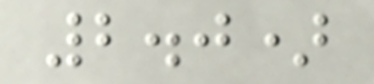2.0)
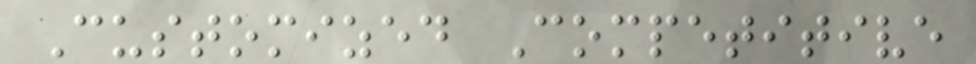Customized Competitive
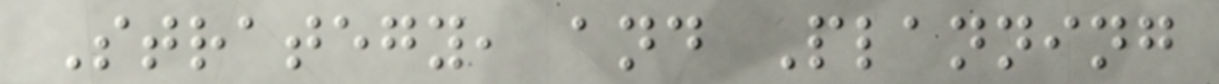Strategy, and Planning
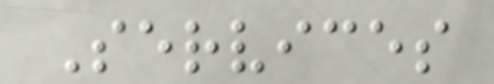Services
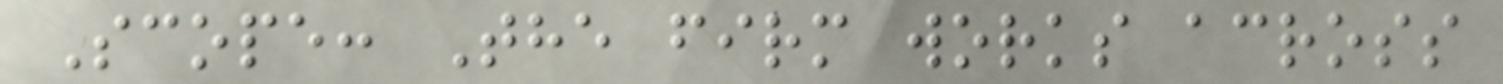Scope: The firm works across
